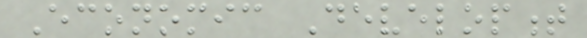Economic Development
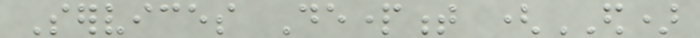Services Department (ED)
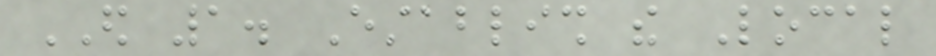ED 1. Establish the Local
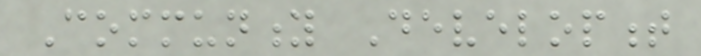Community Development
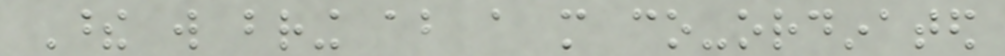These will bring about a more co-ordinated
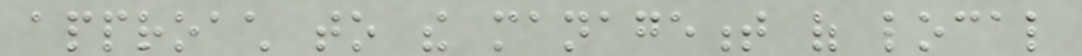approach to the management of local
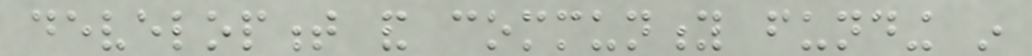development and community funding in
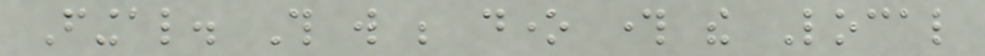Fingal. This will be done through the Local
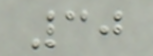30
